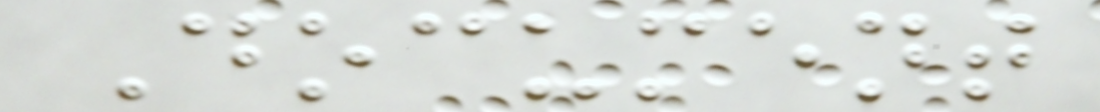Document
